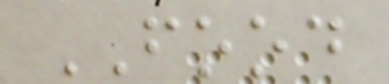FOOD
